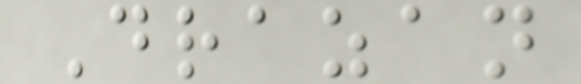Drazan
